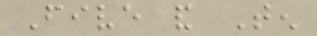Five and Ten
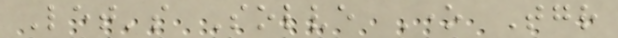Let's Solve One Together
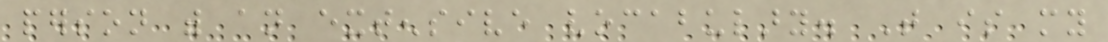person with an extensive vocabulary. That is my
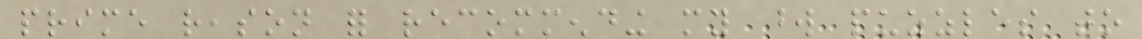prime reason for recommending my word puzzles to
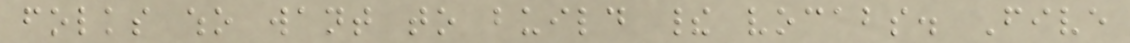folks who want to build their vocabs. Five
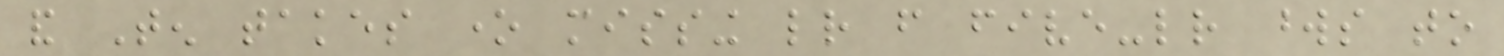and Ten takes one missing letter from five-letter words to
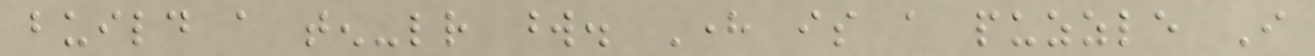build a ten-letter word. Here is a puzzle I
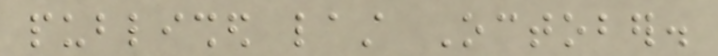published last October.
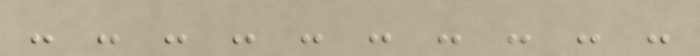- - - - - - - - - -
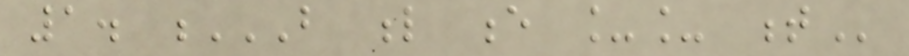1. B L E __ T
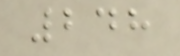248
